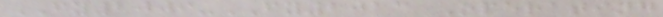FY2009-FY2013 Operating
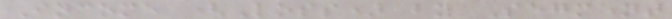Income (Loss) by Segment
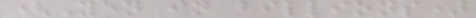(Yen in billions)
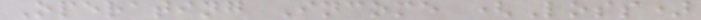Operating Income (Loss)
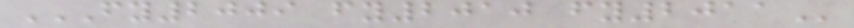FY2009 FY2010 FY2011
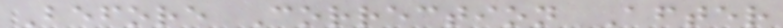Before Correction After
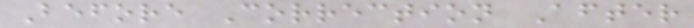Before Correction After
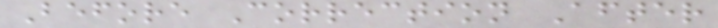Before Correction After
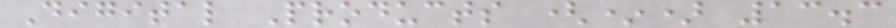Digital Products (*) 13.3
